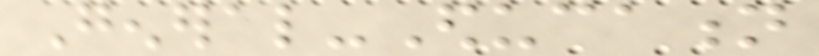General-Education
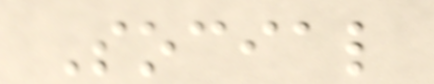Social
